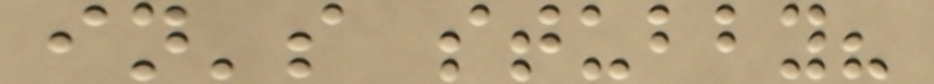in's stubby?
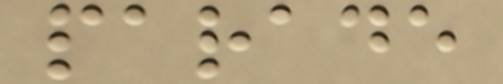parade
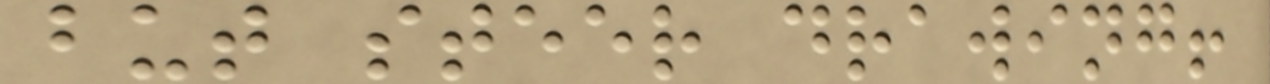but steer drawing!
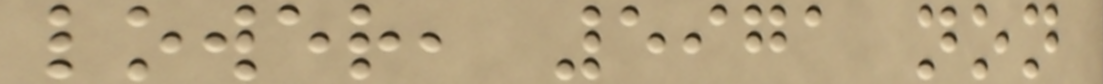lower, 5971 non
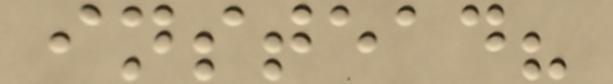instead?
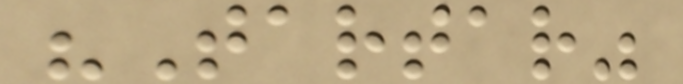"Tartar"
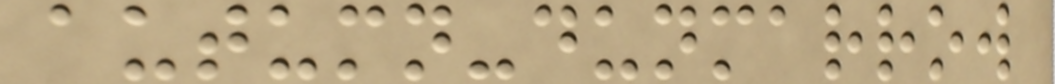autumn-dunmarrow
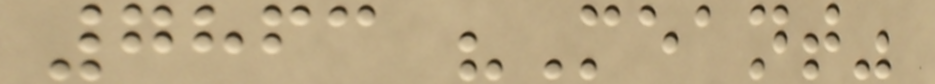7863 "Meant"
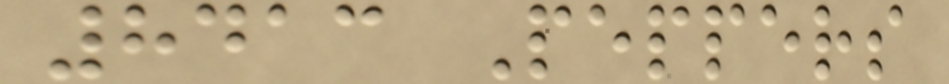8413 Peppers
